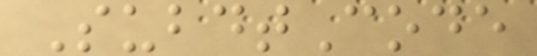SubdtCode
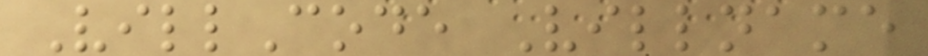VillCode Villname
